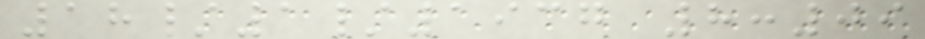18/1/1937 8:09
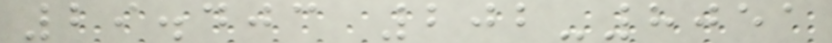29.403 202-8051
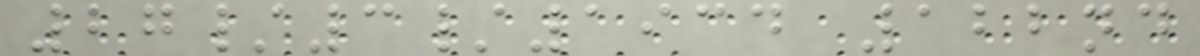27/3/1934 122nd
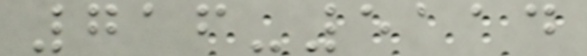716-5114
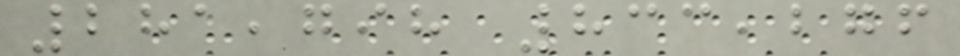281,798 833,276
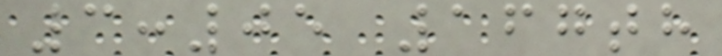3:05 167th
